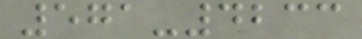571-4233
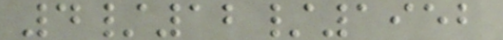4/12/1952
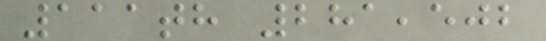111th 281,502
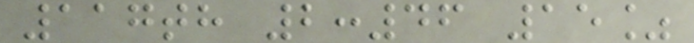117th 2:46 15%
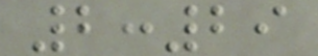2:29
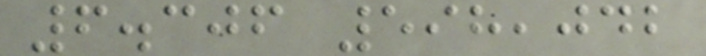6.306 598,042
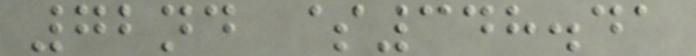72nd $348.41
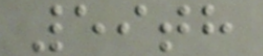59th
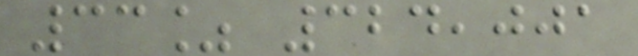33% 324,001
